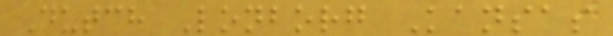Dutch Lonborg Kansas
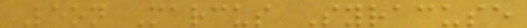Leon Marcus Syracuse
